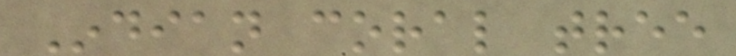Indian coral tree
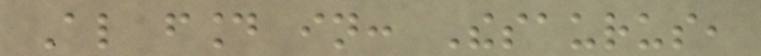Also found in: Thesaurus,
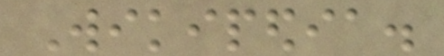Wikipedia.
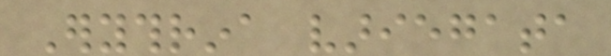Erythrina variegata
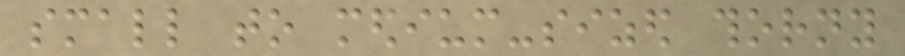small to medium-sized thorny
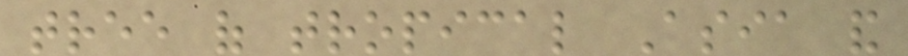tree of tropical Asia and
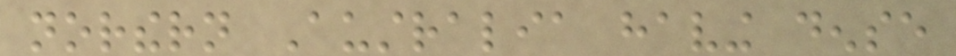northern Australia having dense
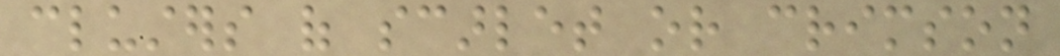clusters of scarlet or crimson
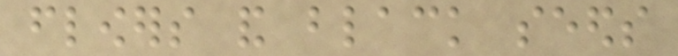flowers and black seeds
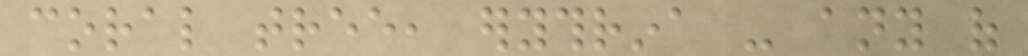coral tree, erythrina - any of
